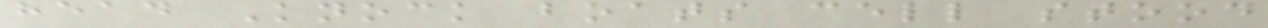head Knock boats cell stood
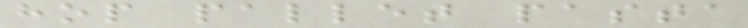hop pallet pasta
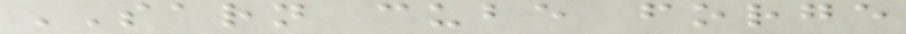SARN cube forge
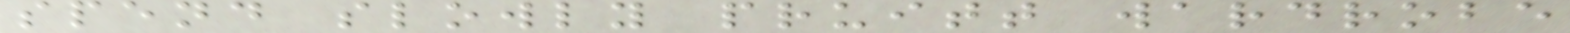spend slowly pruitt wardrobe
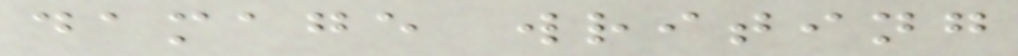damage writing
